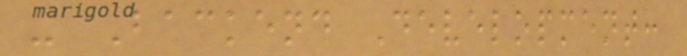- Backend Development:
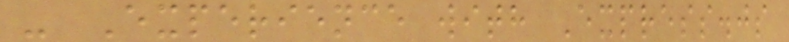- Experience with Express.js
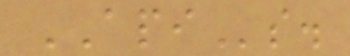APIs.
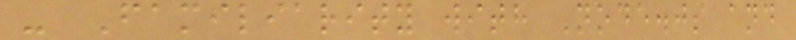- Familiarity with Node.js and
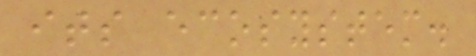its ecosystem.
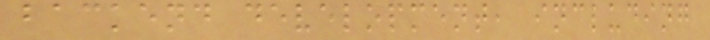backend development, including
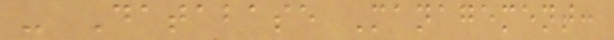- Database Management:
